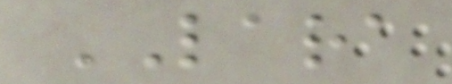LARA
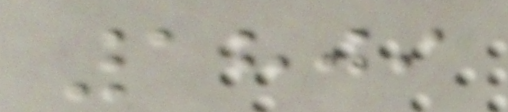1809
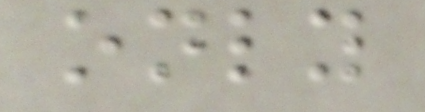only
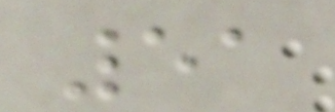51
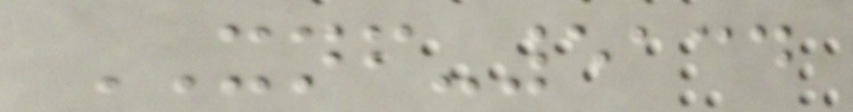XNF-5134
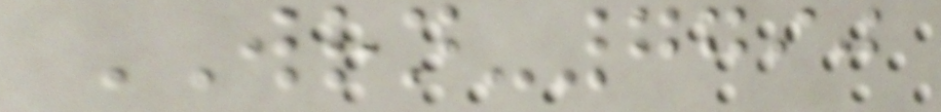WRN-7790
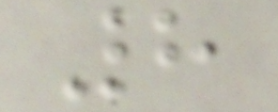8
